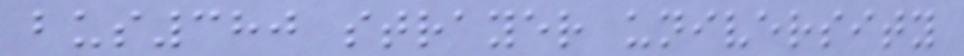bus380 strayer university
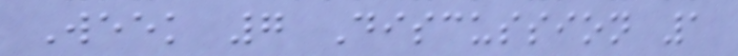Week 7 Discussion 1
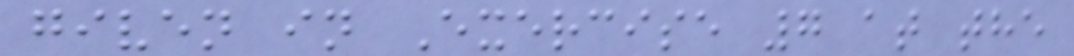given in Exercise 7 at the
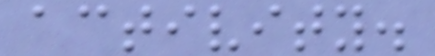activity.
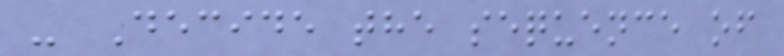- Decide the sequence of
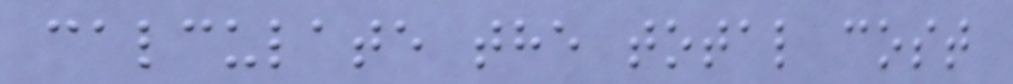calculate the total cost
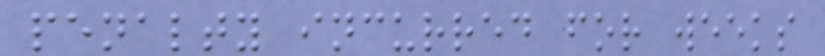penalty incurred for weeks
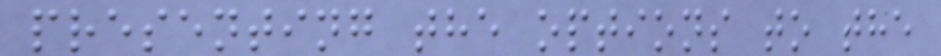presenting the options to the
